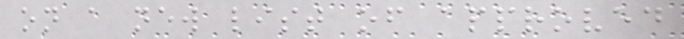on a new list of approved
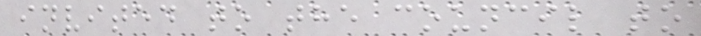invited to the council to
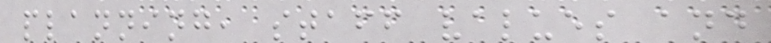planning, staff values and
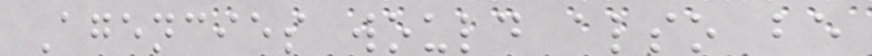Agencies would also be
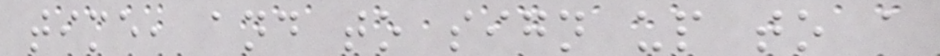time, and to sign up to a
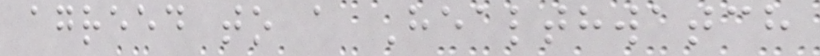agreed to a Healthwatch
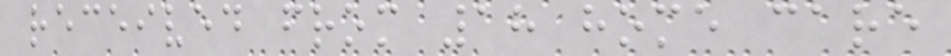received from 18 home care
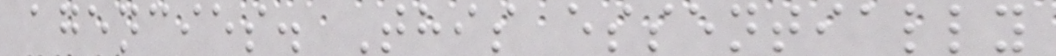agencies. This essentially
